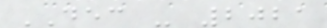DEC - 2021
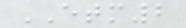ETM2
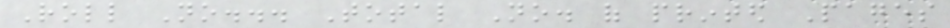Roll No... Total No. of printed Pages
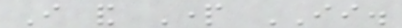I and Part II.
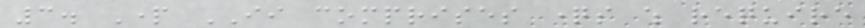3. Part II comprises questions which require
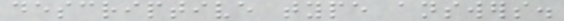descriptive type answers.
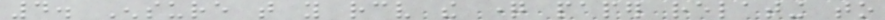4. Ensure that you receive the question paper relating to
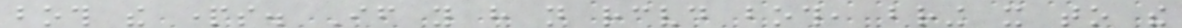both the parts. If you have not received both, bring it to the
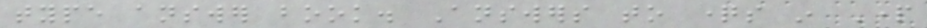type answer book. Answers to questions in Part
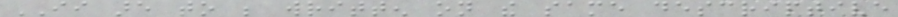II are to be written on the same descriptive
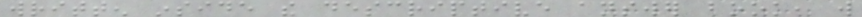written inside the descriptive answer book, will
